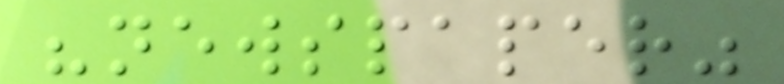"newspaper"
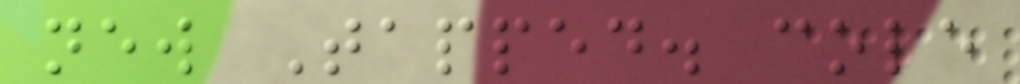new Tapped. cole
